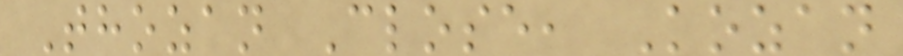Thozan Close, Kozan
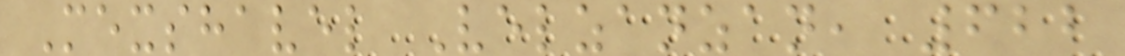Mexshavel Velzanzan, 622
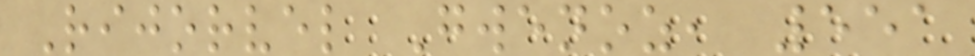Rijorvel Gwenoz, 551
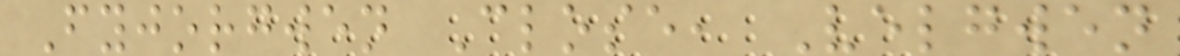Fyjorgwen Close, Velgwen
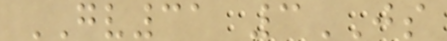GV31 3JS
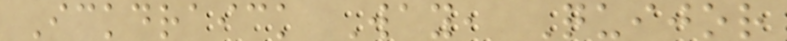Ickdraick Way, Quijor
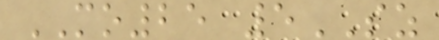MO25 5SZ
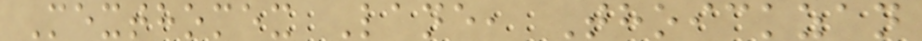Mexthomex Lane, Thoickzan
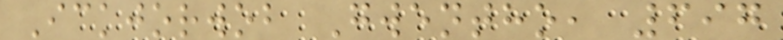Ickjorwob Gwentho, 697
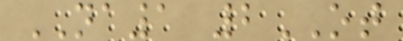NA1 2OT
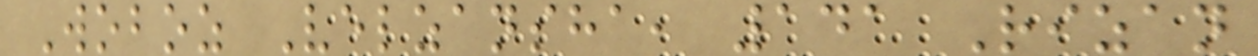Woboz Velzansha, 141 Rizan
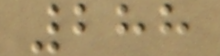288
